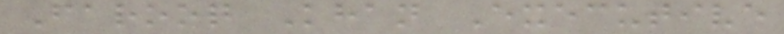Farooq Khan Executive
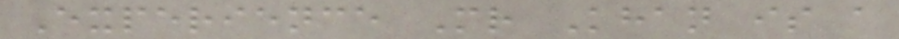Experience Mr Khan is a
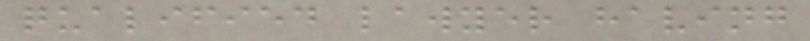qualified lawyer having
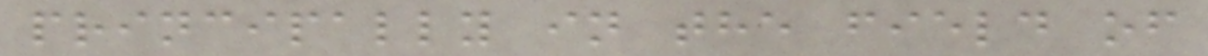principally in the field of
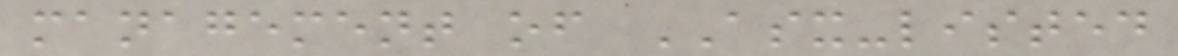management of ASX-listed
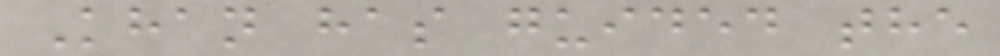Khan has guided the
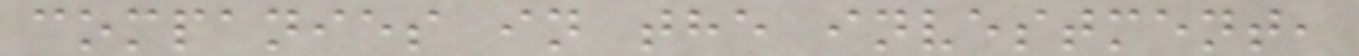companies in the investment,
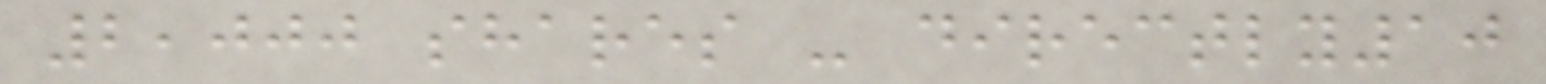2,000 shares - directly10
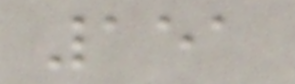151
